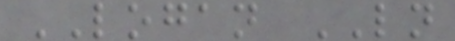LOGAN LN
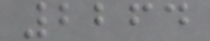2264
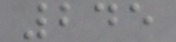245
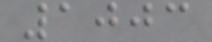1003
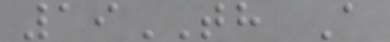19TH A
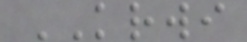KRWI
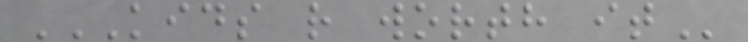KIDS R WORTH IT
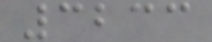3233
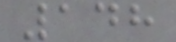148
